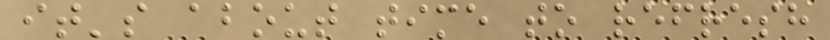it's about time to refresh
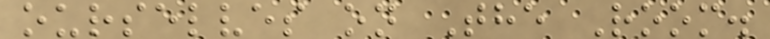ourselves on The Room.
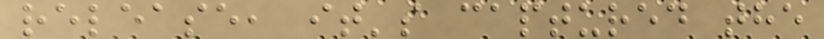release, it's captured the
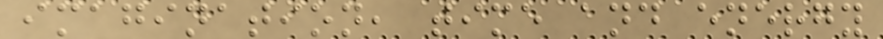imagination, time and energy
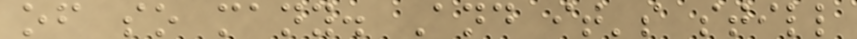of so many. And it's still
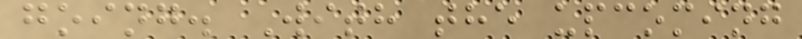going. With the upcoming
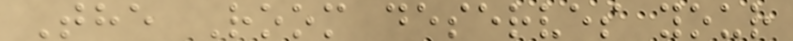The Room deserves your
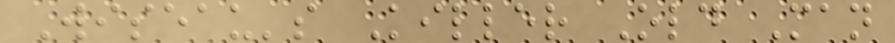Wiseau's Killer Old Man
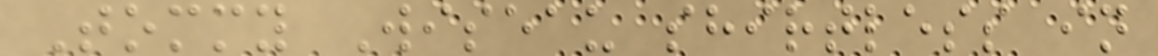Tommy Wiseau shirtless in
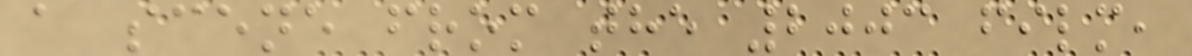a scene from the 2003 film,
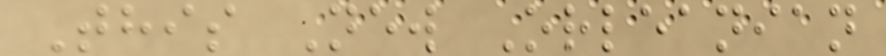This New Orleanian
